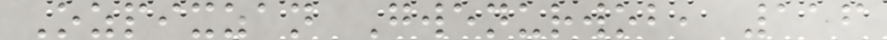Ozpixzan Gwenurwob, 116
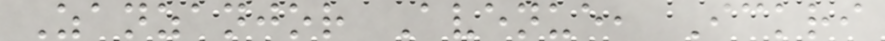Zanzanjor Avenue, Ickri
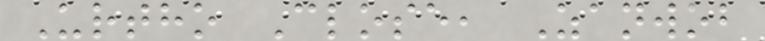Urtho Close, Zanwob
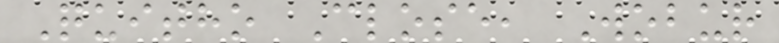Quitho Close, Wobur
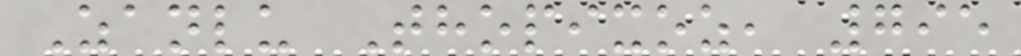Zanlu Thopixoz, 795
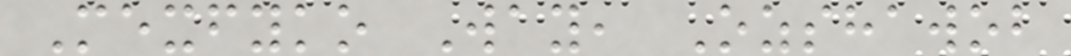Mexfyko Way, Ozshawob
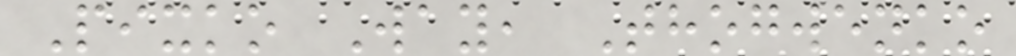Pixko Way, Thogwenko
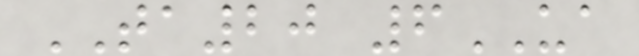TA20 6UA
